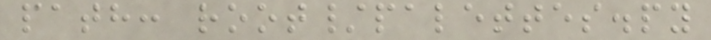path: root/palettes.py
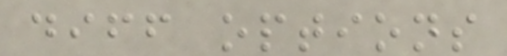diff options
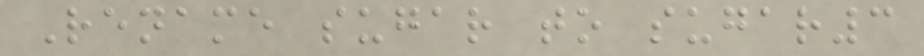Rename sugar to sugar3
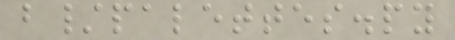b/palettes.py
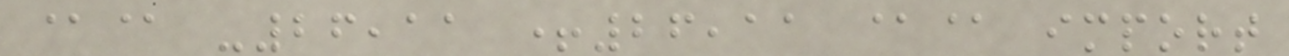@@ -26,11 +26,11 @@ import
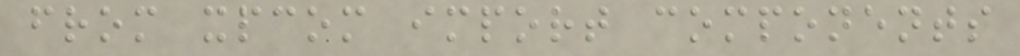from xpcom import components
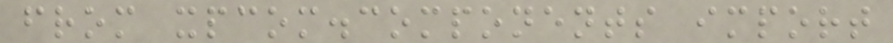from xpcom.components import
